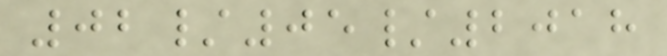02/05/2018
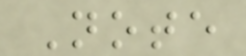Note
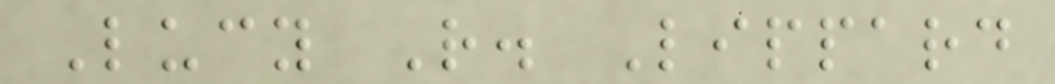Lucy R. Lippard
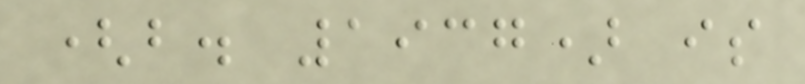(b. 1937) is
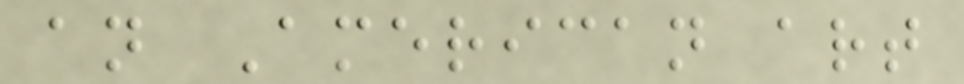an American art
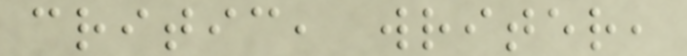critic, writer,
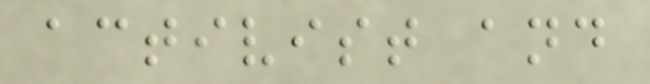activist and
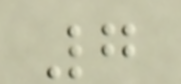7
